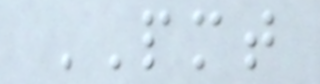PMT
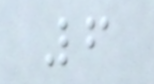6
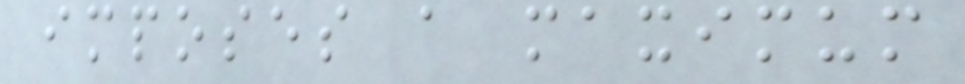imposes a maximum
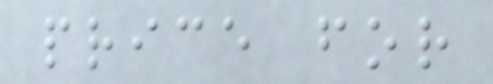price for
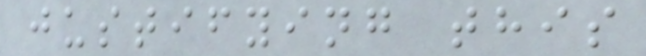justifying this
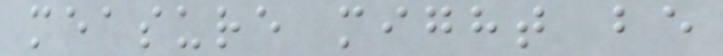measure might be
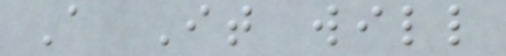A It will
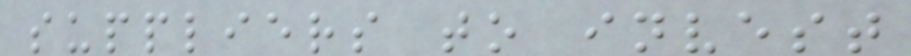suppliers to invest
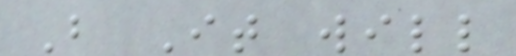B It will
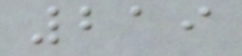219
